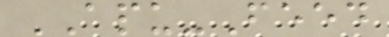APU-Feed
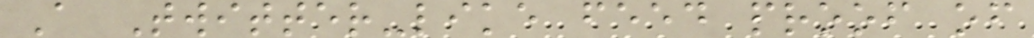A Twitter-like feed proof of
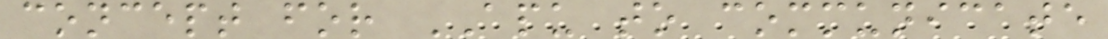concept for APU to communicate
